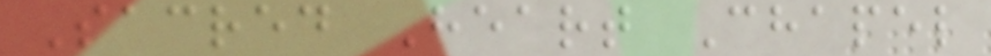Sacred Heart Chapel
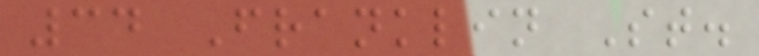34 Franklin St.
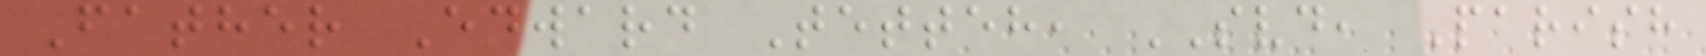Father Edward Tetteh, SVD, Parish
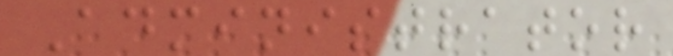Administrator
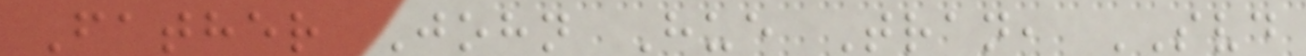Father John Hue Tran, SVD
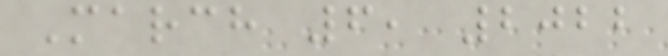March 6, 2022
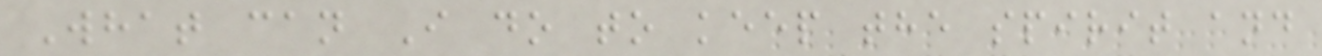What can I do to keep the spirit and
